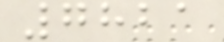7821
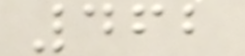462
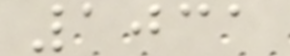1031
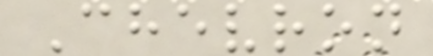Chevron
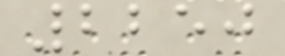2250
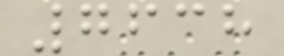7638
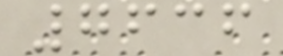7636
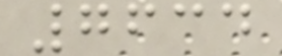7634
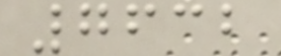7632
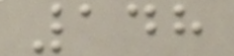148
